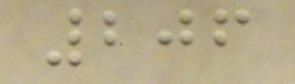206
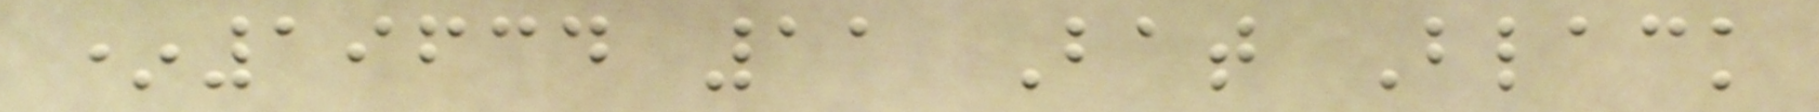*19634 11 Bat Black
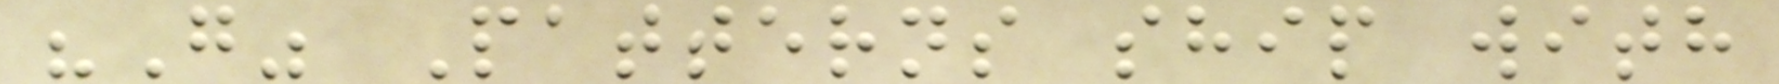"G" Patterns ship with
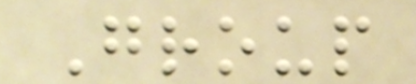Group
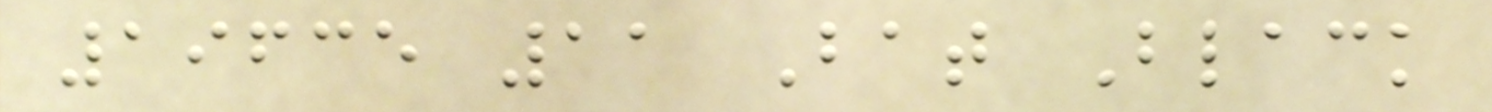19635 11 Bat Black
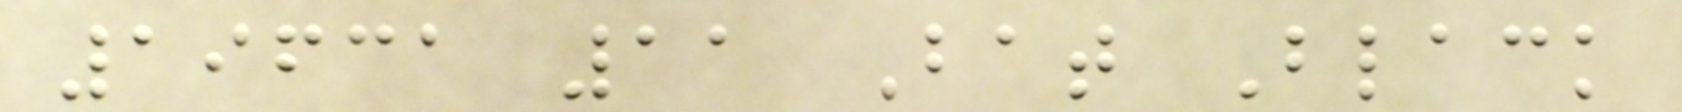19631 11 Bat Black
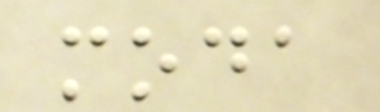moda
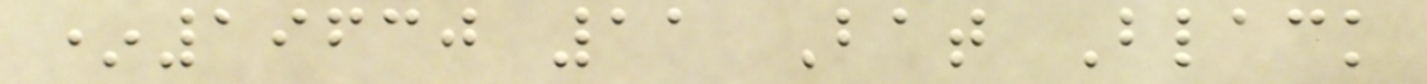*19630 11 Bat Black
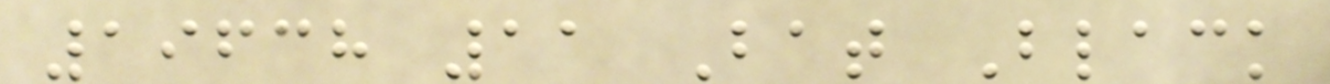19638 11 Bat Black
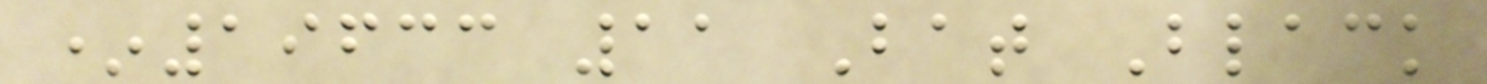*19633 11 Bat Black
